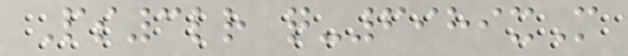Ps3lr q-6989xM
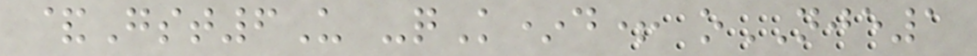&Gst6U -qK*d+ oNJE1
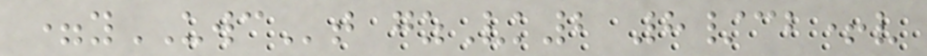=yUWCt gzVk2 8/cb+v
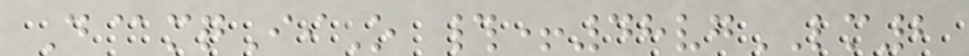D@mqIiO #+48vgLM2
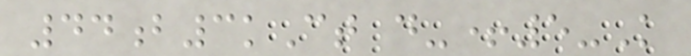44b3kCt d-+5-K
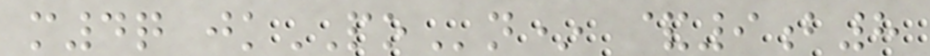m4q jkPOn* &9b8
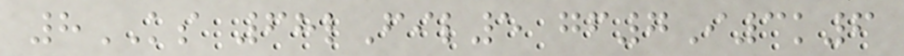8KS 68lFil5 gf7I3k6
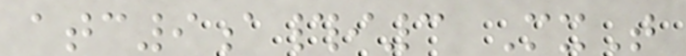atc9a#i3 MxT
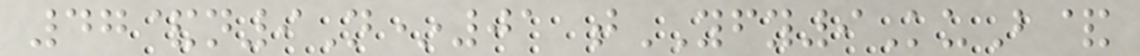47&n9N*01 tYFY9KuB&
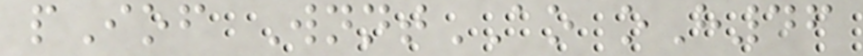pIof WnntAO oH46
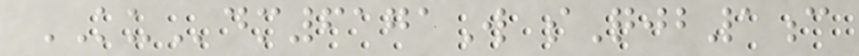KUdm6171W sQjb1c
